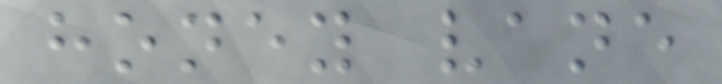honey vane
